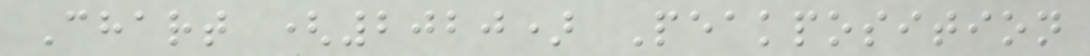Chart (2020) Peakposition
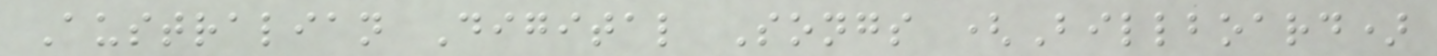Australian Digital Songs (Billboard)
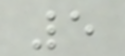5
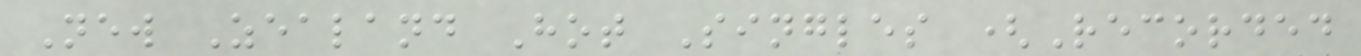New Zealand Hot Singles (Recorded
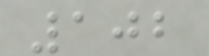102
